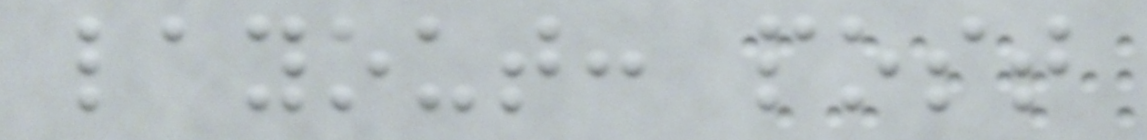layout: post
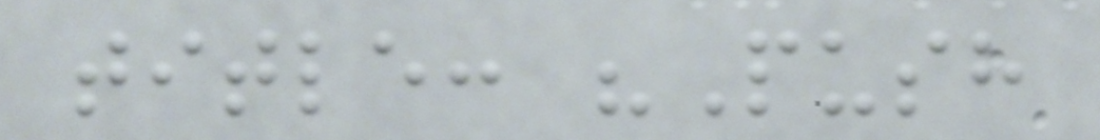title: "Push
